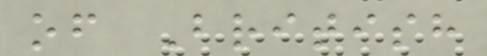of British
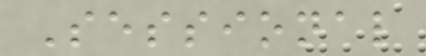Sessional
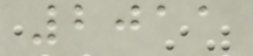2011
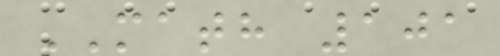MATH 101
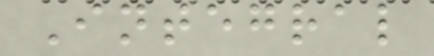Integral
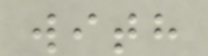with
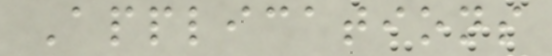Applications
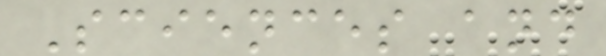Sciences and
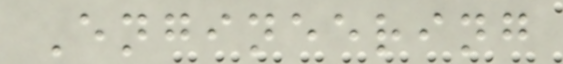Engineering
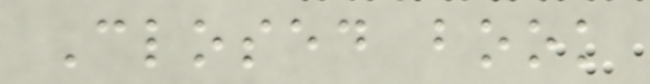Closed book
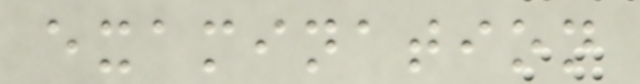examination
